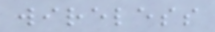wireless
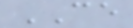CE
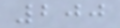200
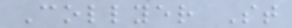Collyer St
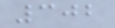302
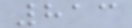813
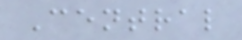Central
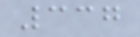337
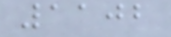1102
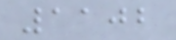1102
